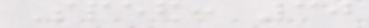Speed: 30
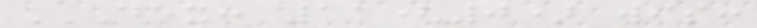DEX: 11(0) WIS:
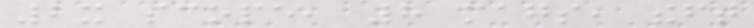2x scope, 8 mags, theft
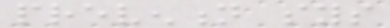prevention sys
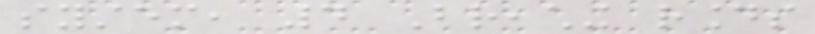system, 4 Breaching rounds
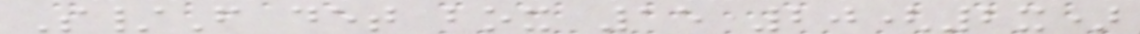S/F det box 15 20(2x)
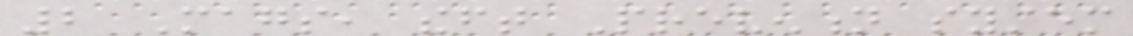2 Mags, theft Prevention system
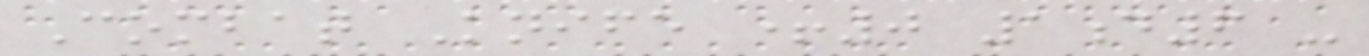Combat Knife +0 1d6 -
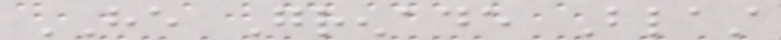HE Grenade Blast
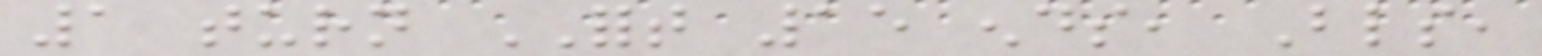1 turn FORT 15 ends, Blinds,
